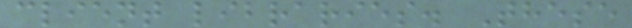client libraries. These
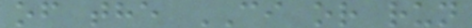of the CI or run
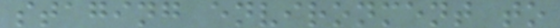staging environment to
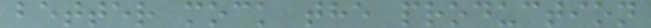better mock the production
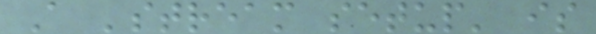A 'stream setup' is
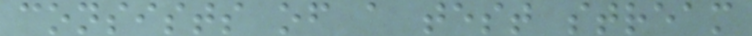consists of a test stream
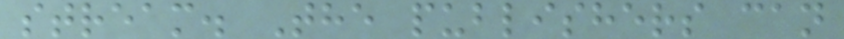stream. The publishers can
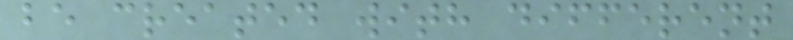be created with different
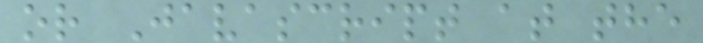or Javascript at the
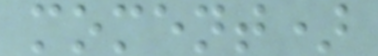moment)
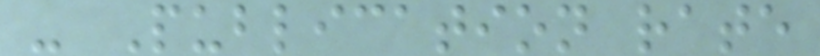- Publication rate
